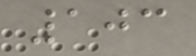103
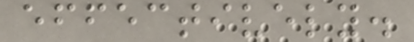effectively.
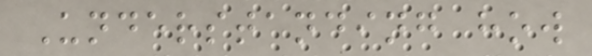Understanding how
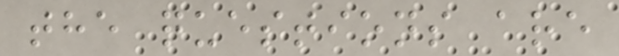the questions are
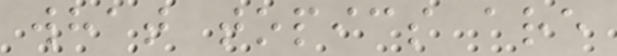what topics are
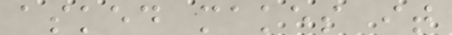asked makes it
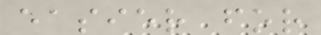easier for
